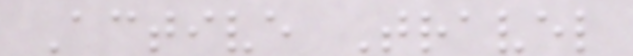Active Travel
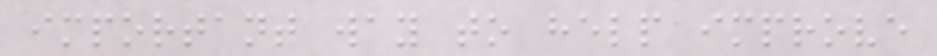important way to help improve
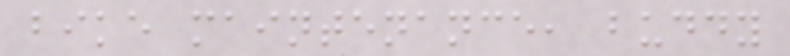bike maintenance, buddy
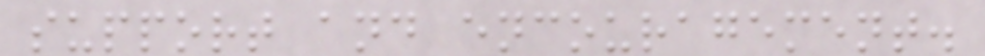support and encouragement.
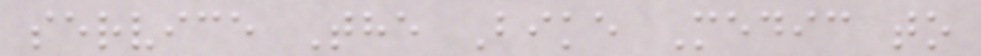service The Bike Medic to
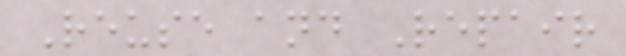Reuse and Repair
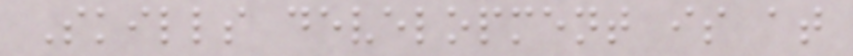Skills development is at
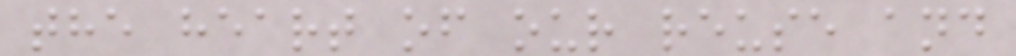the heart of our reuse and
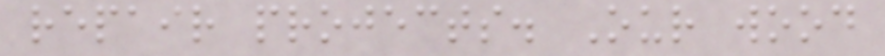repair projects. Our wood
